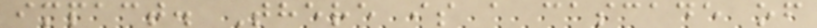impact. There is a cascade of
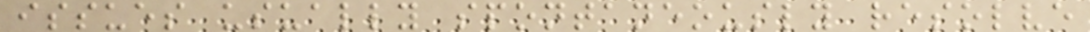issues usually spontaneously resolve
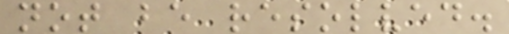not be resolved.
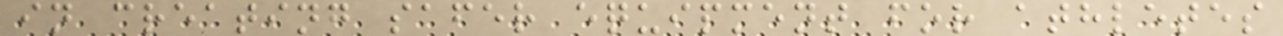in creating safer equipment for athletes
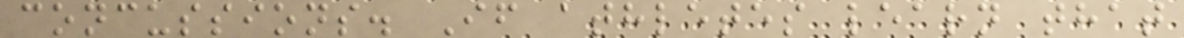concussions. If athletes learn that
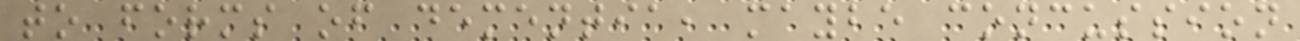to forms of dementia, maybe concussion
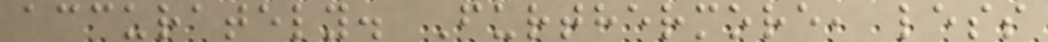accurately. Furthermore, less
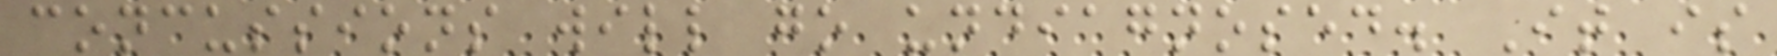concussions will go undiagnosed. It is
